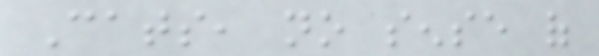Cats, no sense of
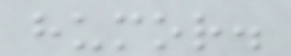humor.
